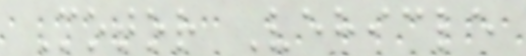Motor Vehicle
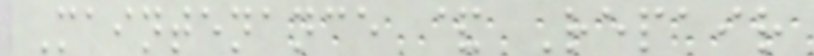Maintenance & Repair
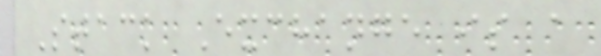Stack Exchange is a
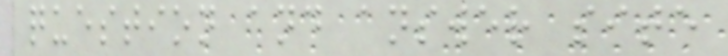question and answer site
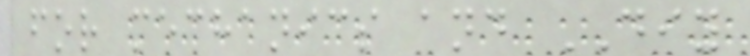for mechanics and DIY
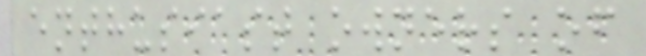enthusiast owners of
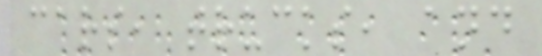cars, trucks, and
